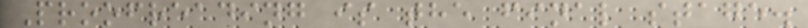Proofreading is the final stage.
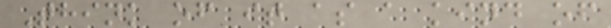Think of it as a kind of
